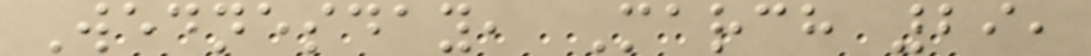Wednesday, March 29,
